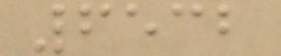6532
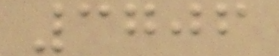3706
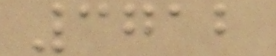3712
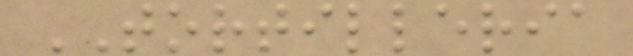TORTILLERIA
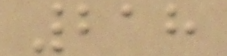218
